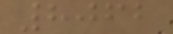8062
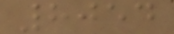8054
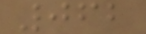062
